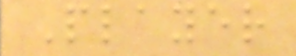Player
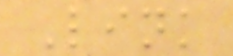Link
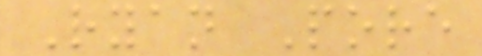Ryan Pore
